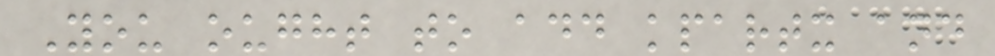You ought to add kpartx and
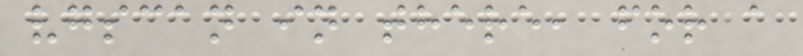vgscan in there, for a
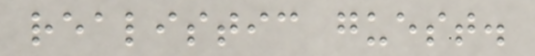realistic guest.
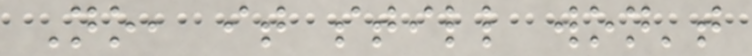No, it still won't
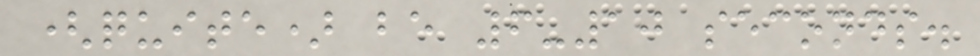(quite) be 6-10 seconds.
